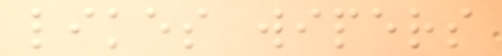likes wipers
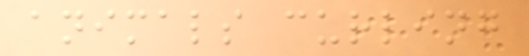animals curling
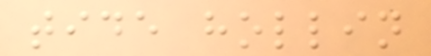tide hollin
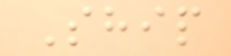Ship
